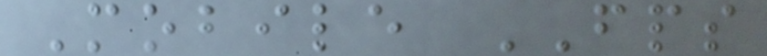Mobile FPS
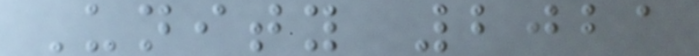Unity 2021
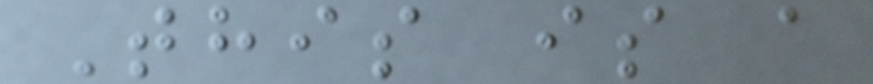This is a
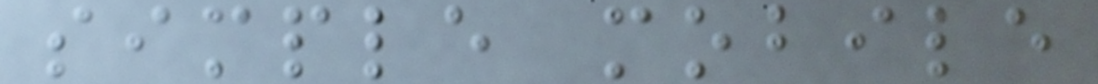simple mobile
